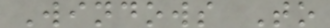Windows To
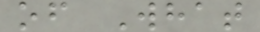of What
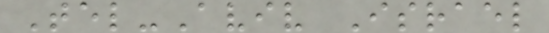Tel-Aviv Israel
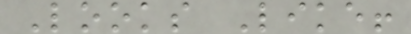Looks Like!
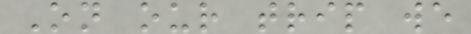On our trip we
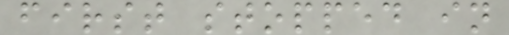first stopped in
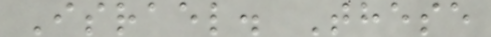Israel. These
